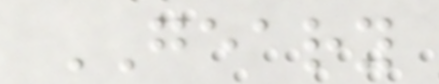GEARY
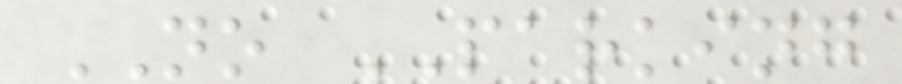NO PARKING
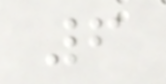6
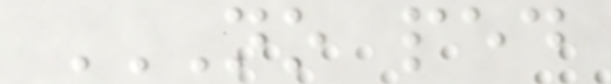NO PED
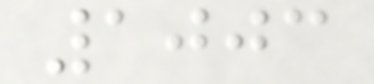1003
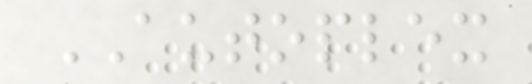AUTOPLEX
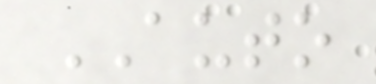AUTO
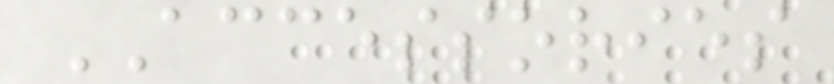ACCESSORIES
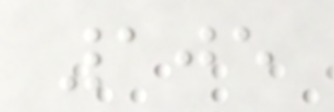105
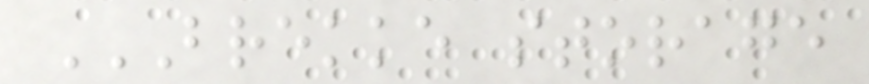BREKKE STORAGE
